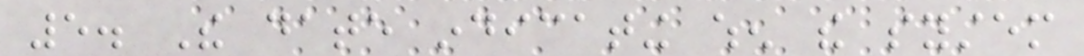5. The date indicating when the system
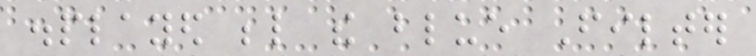displayed below the blue Filter
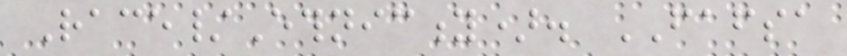Race/Ethnicity). FAFSA
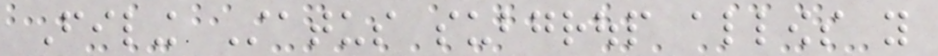Filing Status subgroup allows you
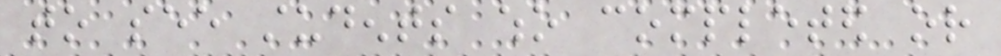to see students who completed or
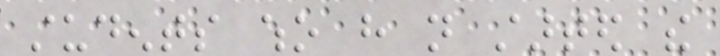students who have not started the
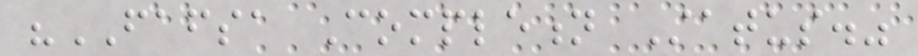"FAFSA Completion Status."
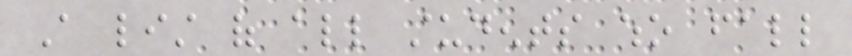A list of all students who fall
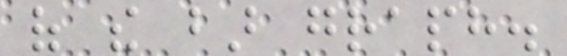of the bar graph.
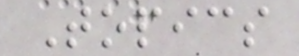Topics
